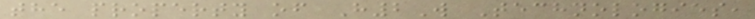the property of H2W Technologies,
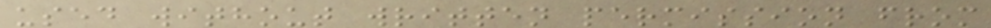used without written permission from
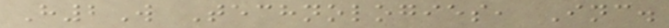H2W Technologies, Inc.
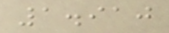1.910
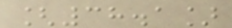[38.1]
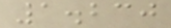1.230
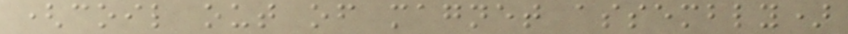(coil out of magnet assembly)
